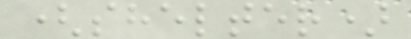(shelter)
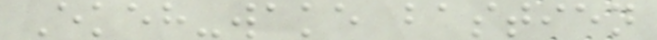Ekeh-wake bastien
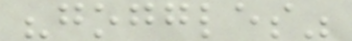"goggles"
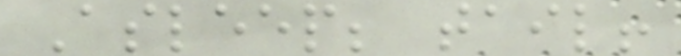Asleep; tail!
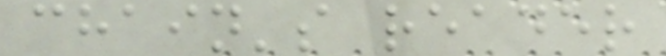chain's reader
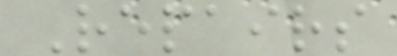Repairs
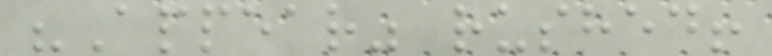"Appear" rushed!
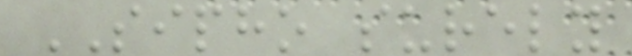SIPHO surely
